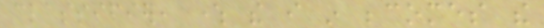classifier, where the i in becomes the
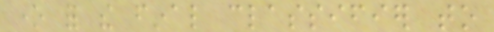one for the final classifier to
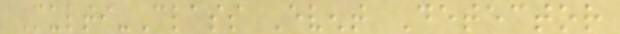Multi-Class Event Detector
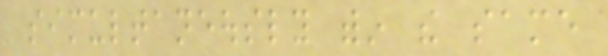simultaneously within the same
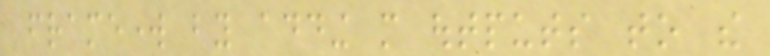framework by adding more outputs to the
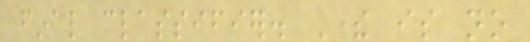final classifier. There is no
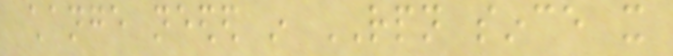change needed in RPN since it
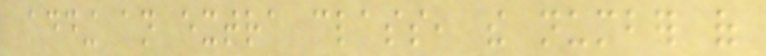adding an extra class, the number of
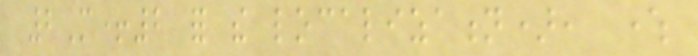2M+2 for the localization), where
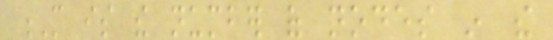M is the number of nodes in the
